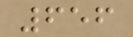656
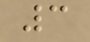3
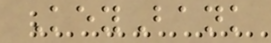KeyBank
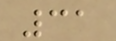31
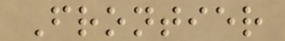Frontier
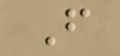F
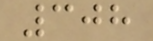308
